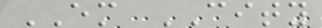EM CITY
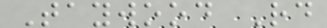Taywood Rd
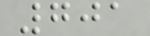701
